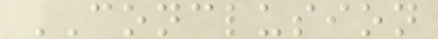CONCLUSION
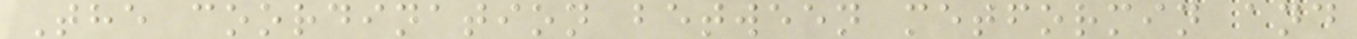The coordination between metformin and
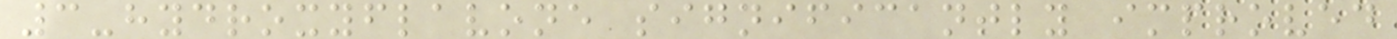3-hydroxyflavone significantly improved
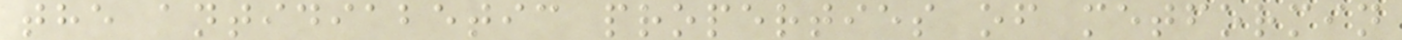the antidiabetic properties of metformin
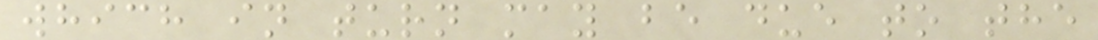which in turn may be due to the
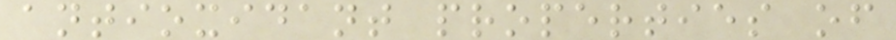antioxidant properties of
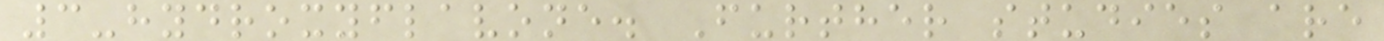3-hydroxyflavone. Further studies are
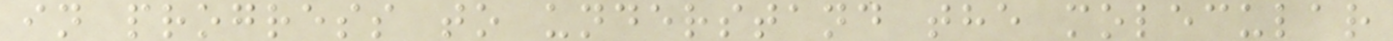in progress to understand the molecular
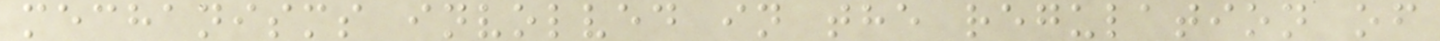mechanisms involved in the regulation of
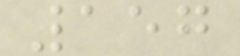157
